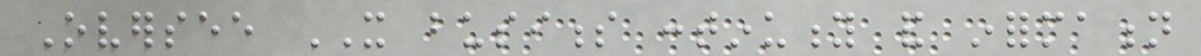Oversee IT business continuity and information
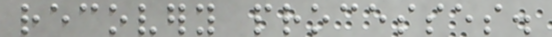recovery processes.
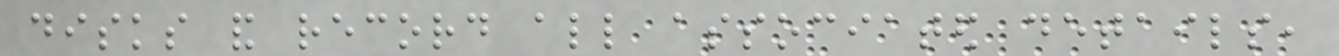disks and record all associated details,
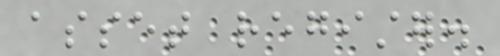asset register.
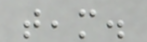team.
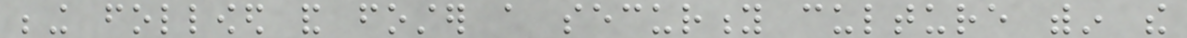being followed and foster a security culture within the
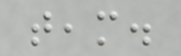team.
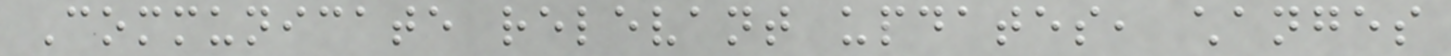Communicate relevant updates, changes
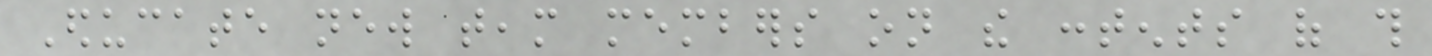Educate new team members on the contents of this
